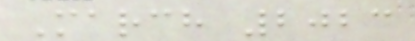March 2023
